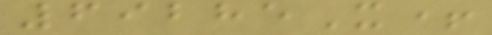69285X+
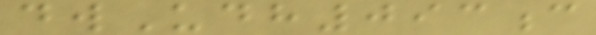dwUdh093c
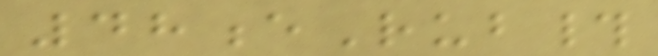48eRub#
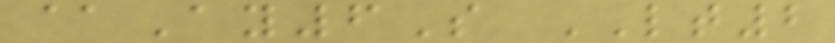@Ay6S LT2
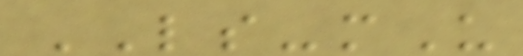LS-mU
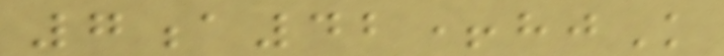7a42+hjK
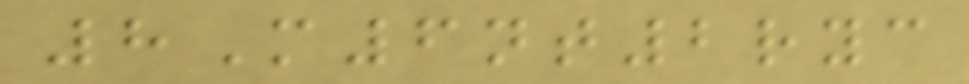8M6nt2ryc
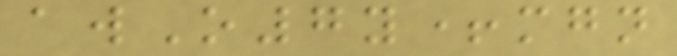awO7y+mgn
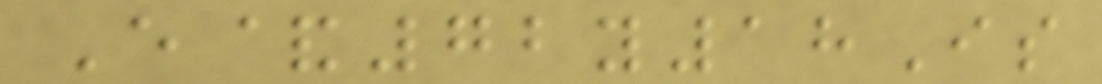E&72y18Is
